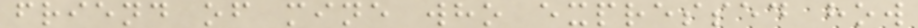friend of mine who expressed how
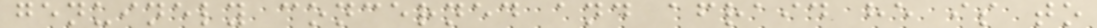genuinely concerned and afraid he is to
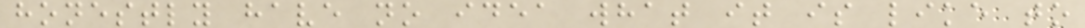honestly have no idea what it is like to
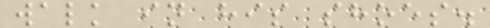walk in his shoes.
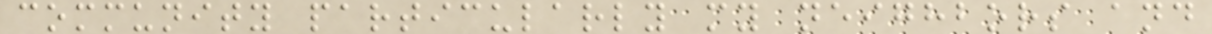community particularly my neighbors and
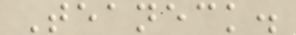Teaneck.
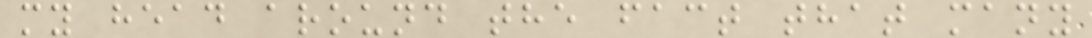my head around the fact that many
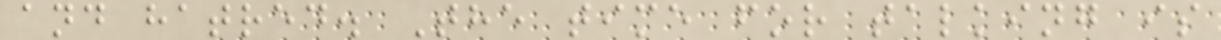and hatred. The time for talking is
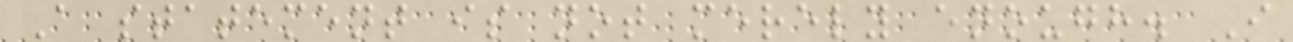A statement is not merely enough. I
